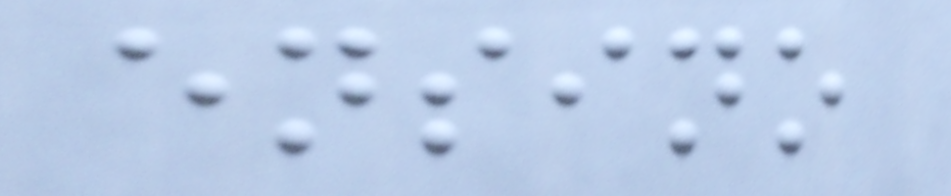ensino
